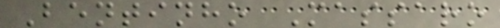Bentinho Massaro
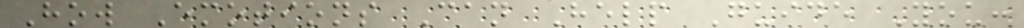How Emotions Can Help Guide You:
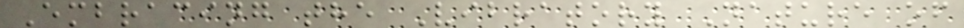Embracing the Vibratory Nature of
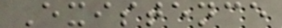Existence
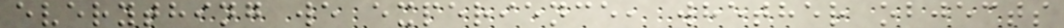everything we experience, whether objects
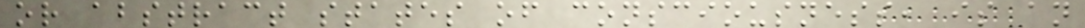or abstract states of consciousness, is an
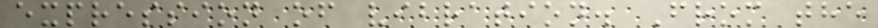expression of vibration. From the
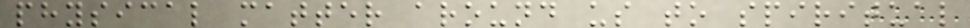physical matter around us to spiritual
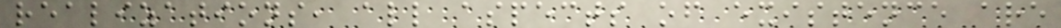realizations, all aspects of existence are
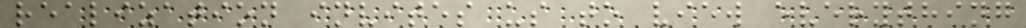realization invites us to view everything
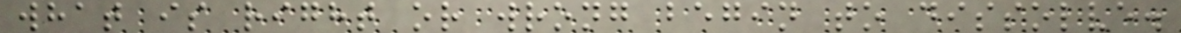what is right or wrong begin to dissolve.
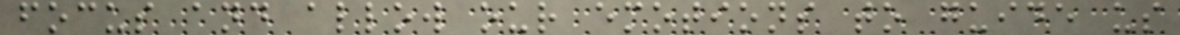focus and allow our emotions to guide us
